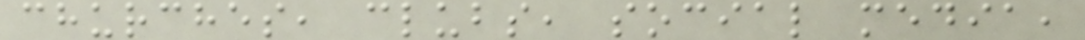churches, clubs, social media,
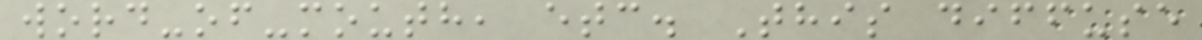word-of-mouth, etc. This diffuse
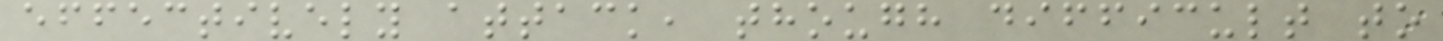effectively attack, though difficult to
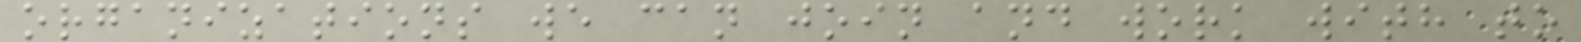organizations we can join and work with to
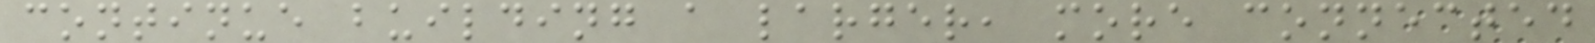continue building a larger, more connected
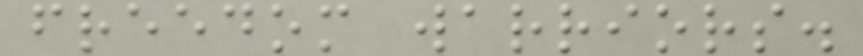freedom warriors.
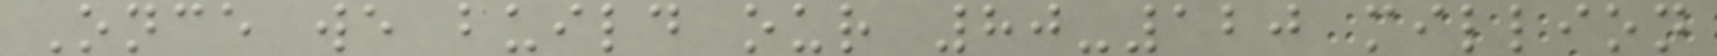Once we build our 80-120 million
